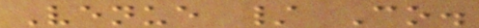Venue / Co.
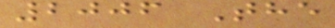2006 The
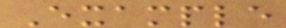Example
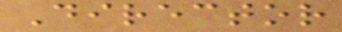Director
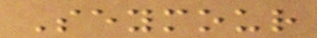Seymour
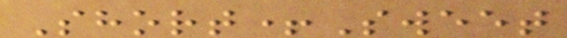Short+Sweet
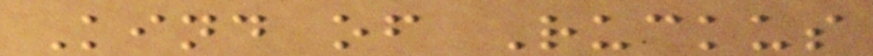Kind of Ruckus
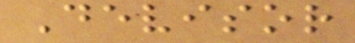Devisor
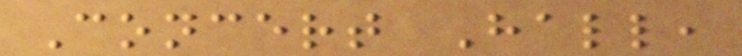Concert Hall,
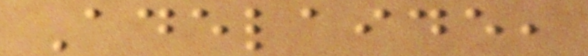Adelaide,
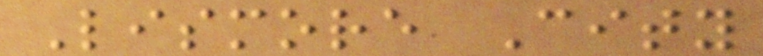Lismore City
